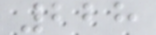228
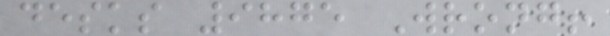desks 9875 Wrong!
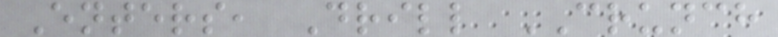Enters, Drill CRUNCH
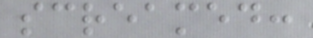screamed:
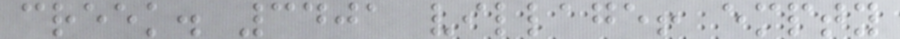creek. 3401 village! empty
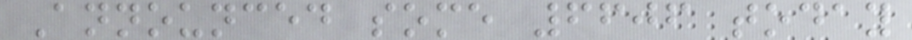Announced some 6606 today
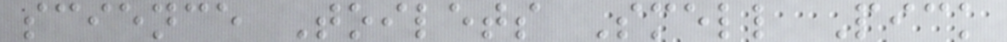science Toilets Smell Pick
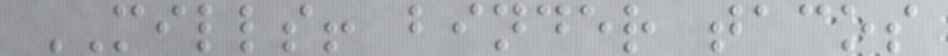MILLS! binder tacos
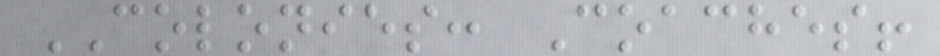COLONIES: Coaches!
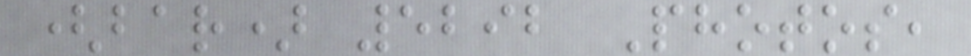(bar) 5292 Photos,
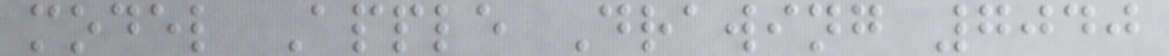model Apple Drawing 7040
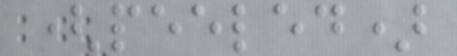(peeled)
